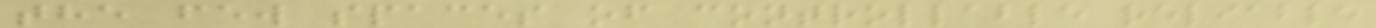the few spaces of controllable reliable
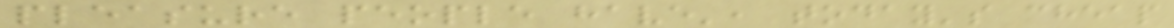pleasure people have', today's cheap
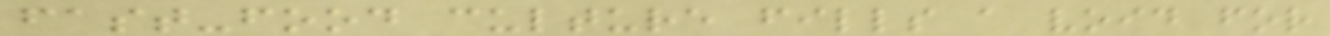fast-food culture fills a void for
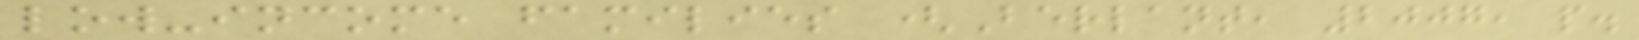low-income families (Berlant, 2007, p.
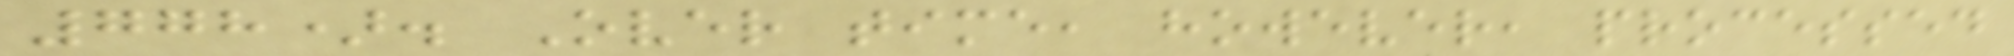778). Over time, however, processed
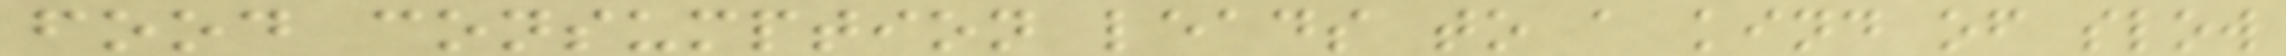food consumption leads to a kind of slow
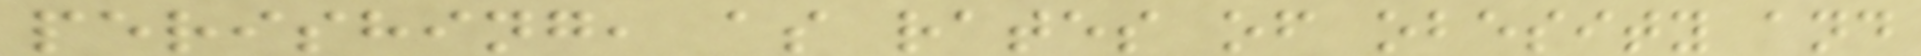perishing, as rates of obesity and
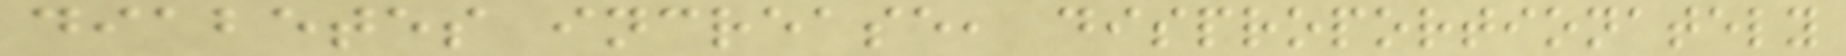diabetes increase, disproportionately
